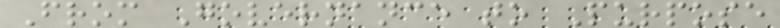From Governance to Purpose
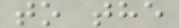to the
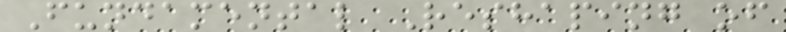Fundamental Reshaping of
